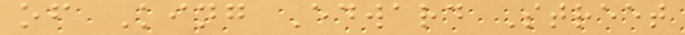of King Edward Street
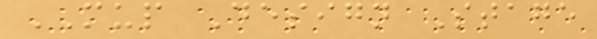MUP Design Stage
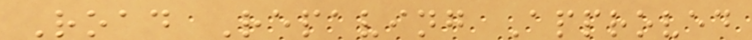Road Repaving Approved
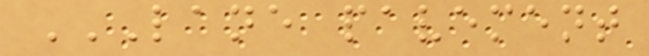LANE PAVEMENT
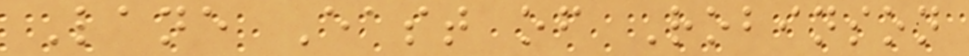Lane East of Robinson
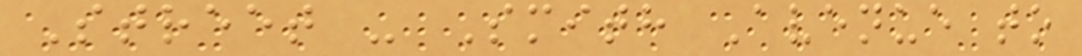Street - Smith Avenue to
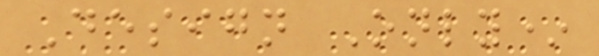Design Only*
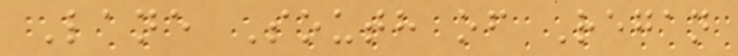Lane South of Regan
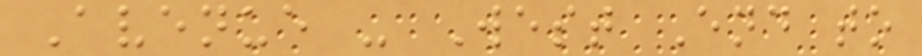Avenue - West End to
